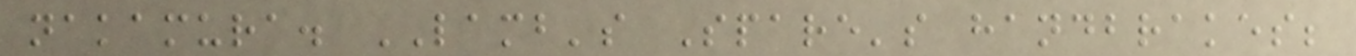nakamura. LAMB's Spare's handbrakes;
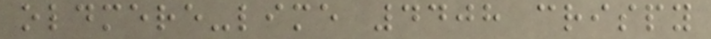oldmere-lime 4408 crispy
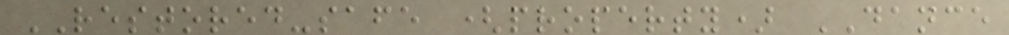RESTORED-safe (property) DANCE
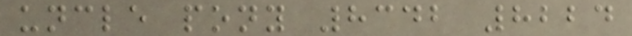uncle pony 8342 8224
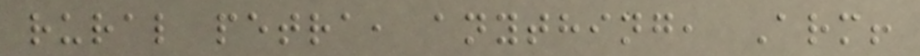rural petra, anything, Arm!
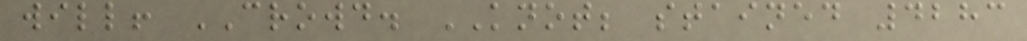will! CROWD. KNOT; stained 4283
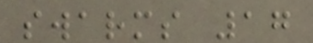swarms 17
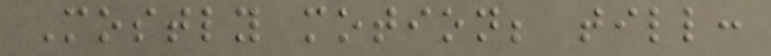Mostly motion; till:
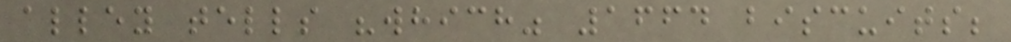alley tells "which" 1664 biscuits;
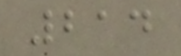214
